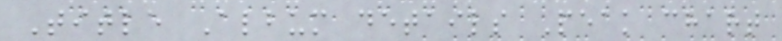Title Album details Peak chart
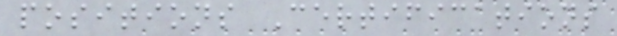positions Certifications
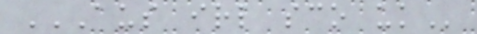AUS IRL SCO UK
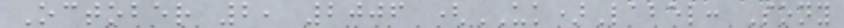October 2, 2006 (UK)Label: Sony
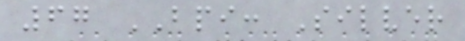67 BPI: Silver
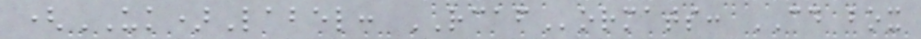(UK)Label: RCAFormats: CD box
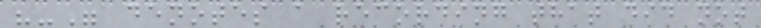"-" denotes a recording that did not
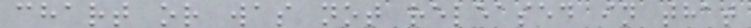chart or was not released in that
